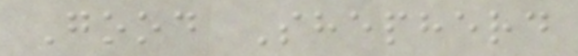Good Shepherd
